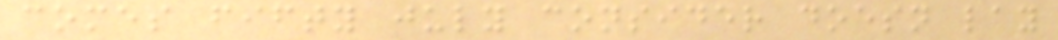comes fifty july consider doesn lay
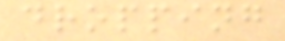dropping
